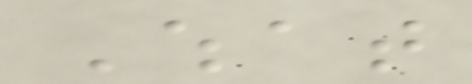What
